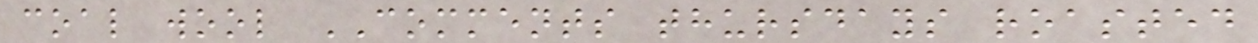coal wool COMMENTS thursdays roasted
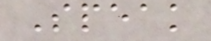Speak
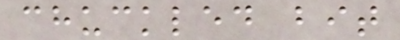chuckled bit
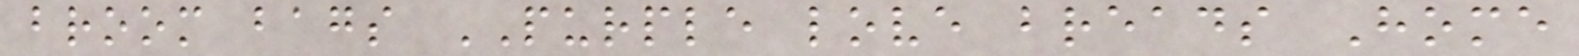broom bags PURPLE love breads Home
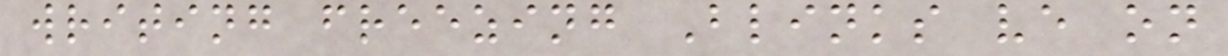writing freezing Blinks ve on
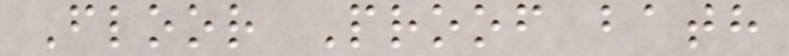Floor Proof bath
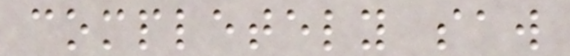completely saw
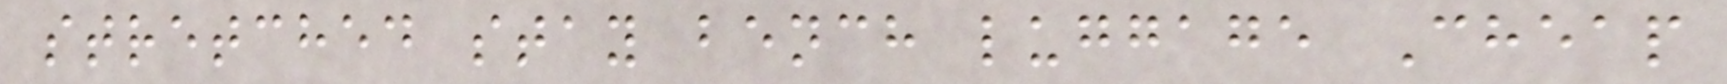stretched stay bench luggage Cheap
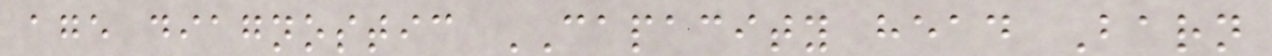age diagnostic CAPACITY head Barn
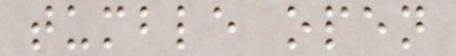tumble open
